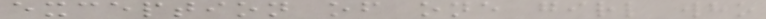exception of one girl who
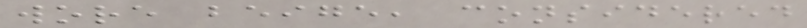wore beige, considered
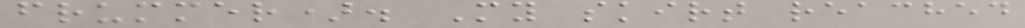frummer). My skirt reached
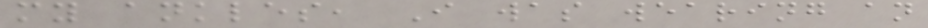my ankles, I was wearing an
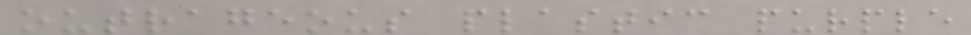outrageous plastic purple
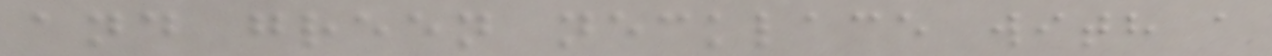and green necklace with a
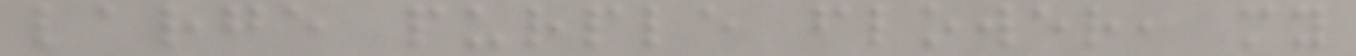large purple flower, my
